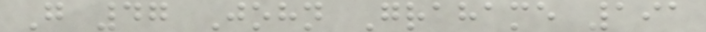G 47 John Grahame 191
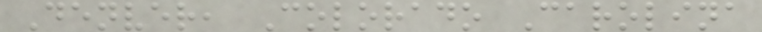Denver, Colorado Carolina
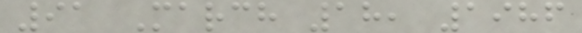91 March 18, 1986
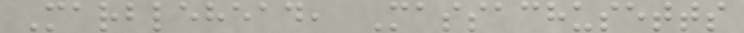Marblehead, Massachusetts
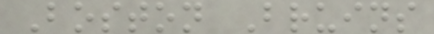Boston Bruins
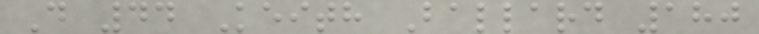D 44 Keith Ballard 180
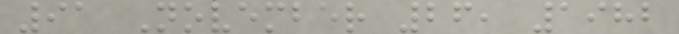91 November 26, 1982
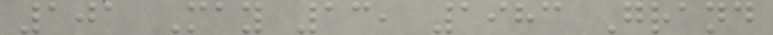101 May 13, 1983 Grand
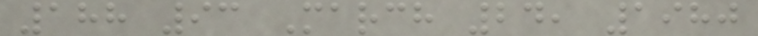188 93 March 24, 1980
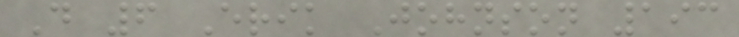D 6 Erik Johnson 193
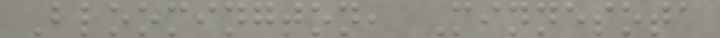Bloomington, Minnesota
